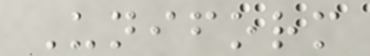Uniform
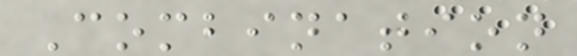Combination
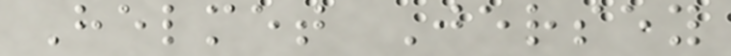Helmet Jersey
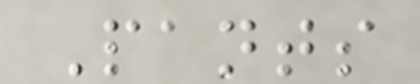Pants
